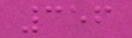356
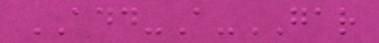ADD-A-GAR
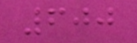600
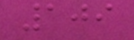109
